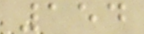154
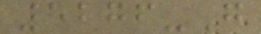5276-G
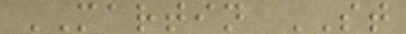MARTIN ST
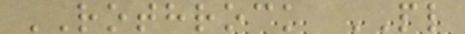ROTHROCK PL
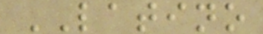LATINO
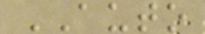AUTO
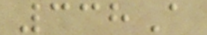338A
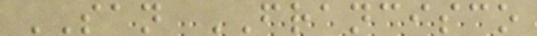SAN FRANCISCO
